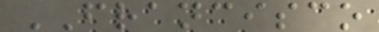FRANCISCO
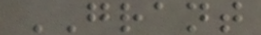GRANT
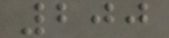200
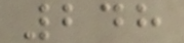248
